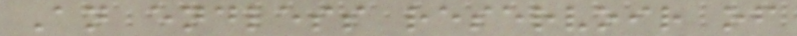An endless reservoir of
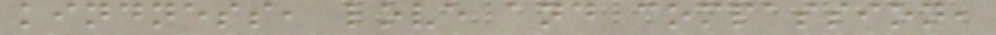kindness, love and compassion,
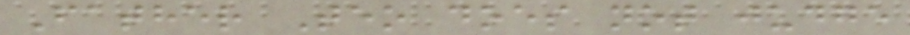Father Teo does not judge
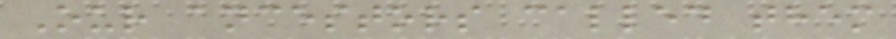Our ancestors called them
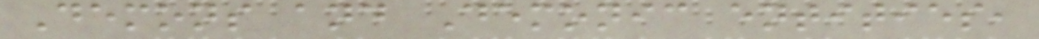Demons and Demonic entities,
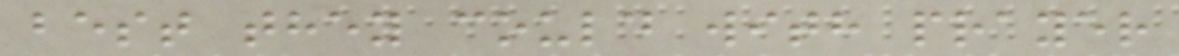best they could with prayer
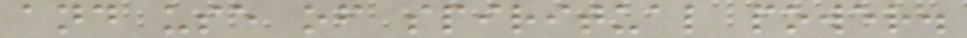and use of spiritual power.
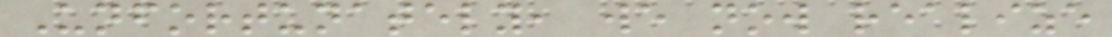Unfortunately, we now realize
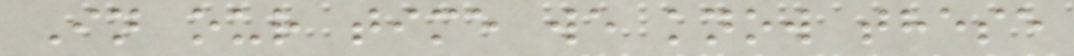In our time we know these
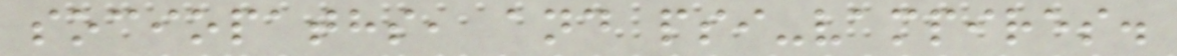sociopaths, and psi-vampires.
